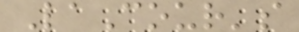LaCour's
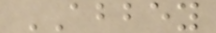ABBEY
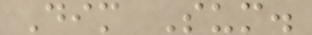Dim Sum.
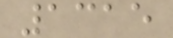1315
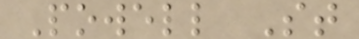Powell St
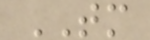TM
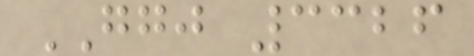GGJ 3326
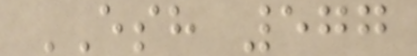ESH 577
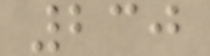230
